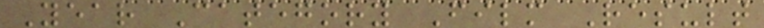Year Category Film Result
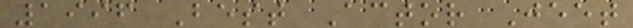1996 Best Actor Jeet
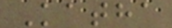Katha
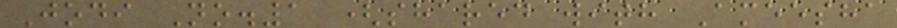Jodi No.1 (shared with Ameesha
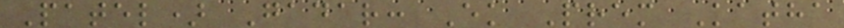Patel) Gadar: Ek Prem Katha
